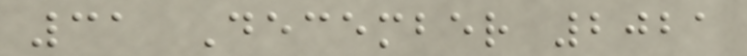31 December 2021
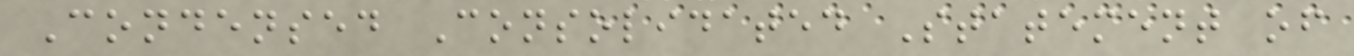Condensed Consolidated Statement of
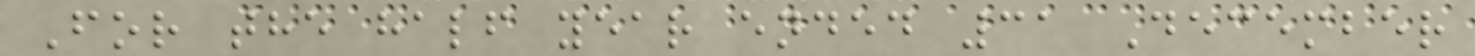For the half year ended 31 December
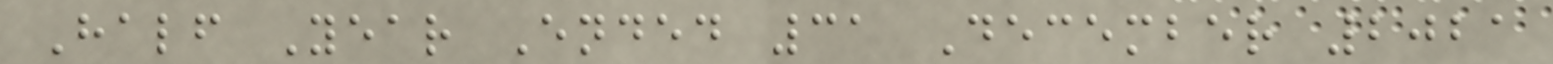Half Year Ended 31 December 2021
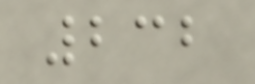232
